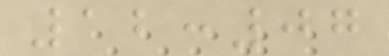12:07
